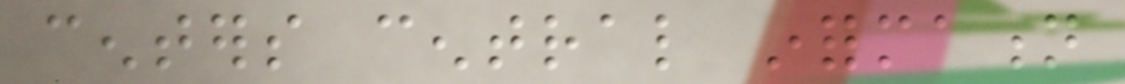centers central information
